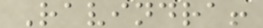Ravindra!
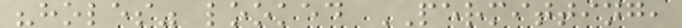"holes" looked PERMITTING,
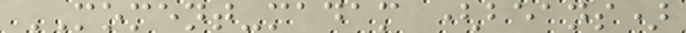MOMENT-madam (beans)
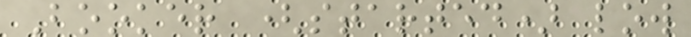Booker (started) low
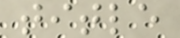title
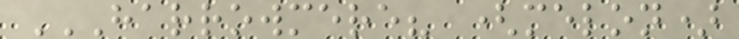HARROWMERE? (MELON)
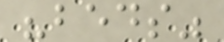"beds"
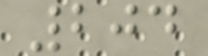204
